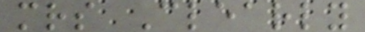mrs Clearly
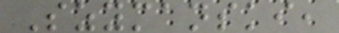Szymanski,
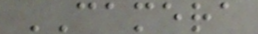CAMERA
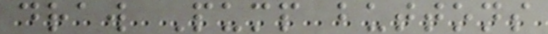draw Pump buttons
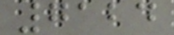7124
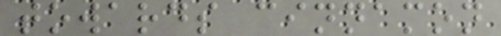towards cinnamon
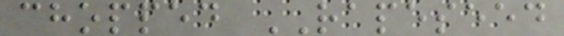chopped RAPESEED
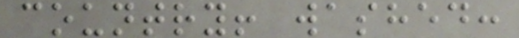country! washed:
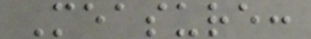Measure:
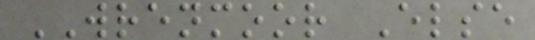WRENMOOR Else
